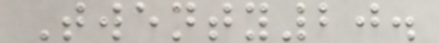Twenty20.
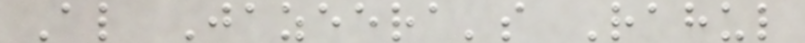Al Jazeera's Rahul
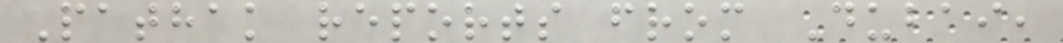Pathak reports from Dubai,
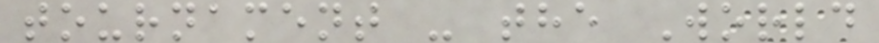tournament - the World
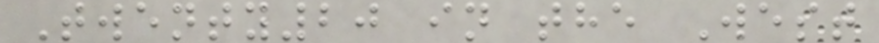Twenty20 in the West
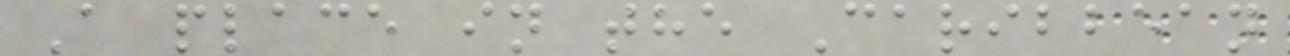A place in the Caribbean
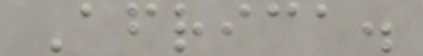Africa.
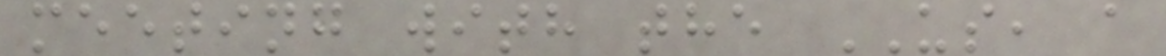meeting with the US, a
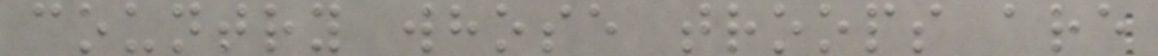country whose troops are
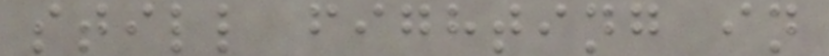still fighting in
